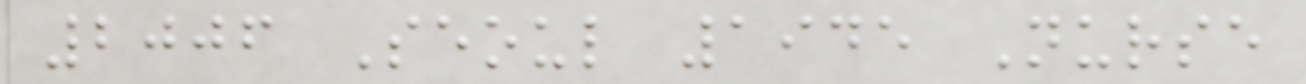2006 Seoul 1945 Nurse
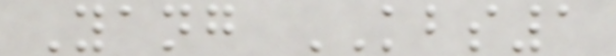Yang KBS1
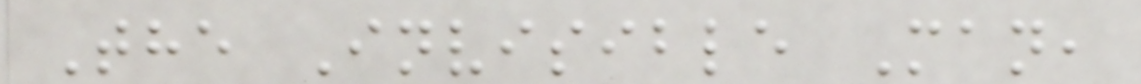The Invisible Man,
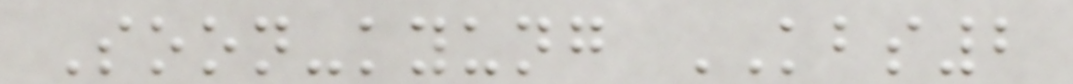Soon-kyung KBS2
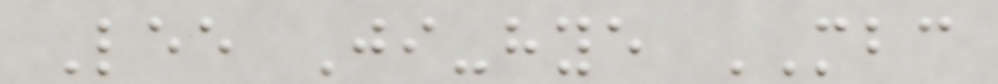Lee Ji-hye MBC
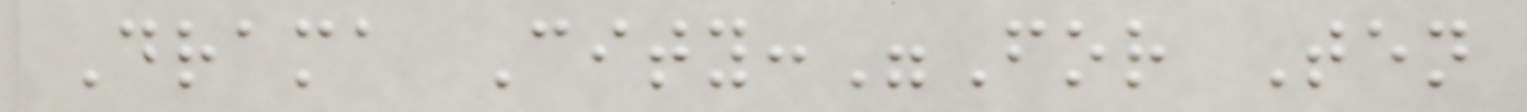Drama City:"For Ten
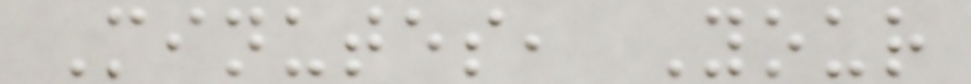Minutes, Your
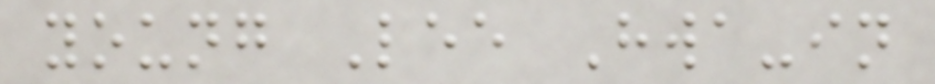young Lee Hwa-in
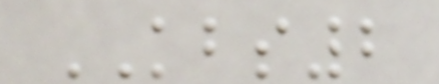KBS2
